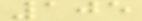105
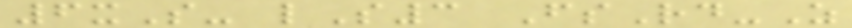6xS- lS3 FsRd-Z
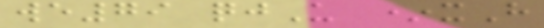we79 qjU *xH
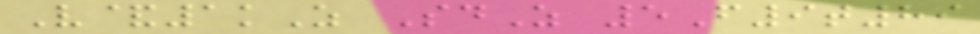V&1kZ SdZ 5F9t89
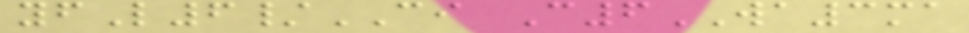yfL6/CI C6WA3ma
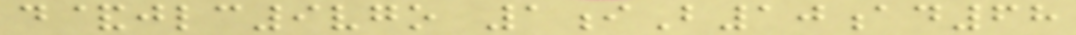d&jlc9vgo 1iB10ad68
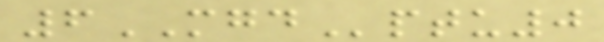6MGDptu0
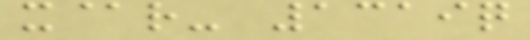x@r- 1319q
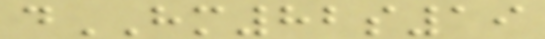dHM82s19
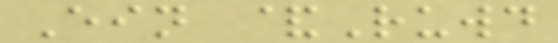Ein &Ruwd
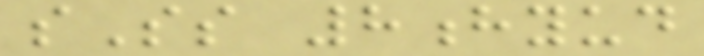sSs 8hyud
